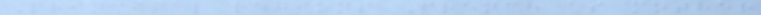Principal regions French as mother
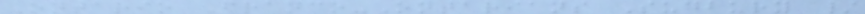Ontario Franco-Ontarians Sudbury /
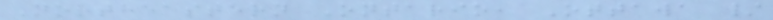Northeastern Ontario, Ottawa /
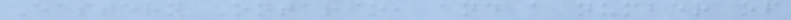Eastern Ontario, and a number of
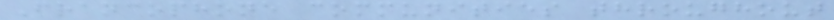Francophone communities throughout
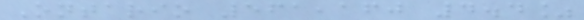Ontario 561,160 4.4%
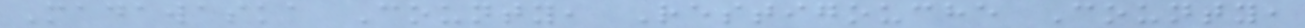Madawaska County, Restigouche County,
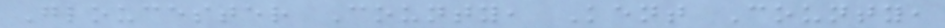Gloucester County, Kent County,
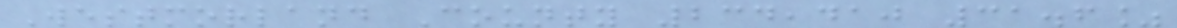Westmorland County 234,410 31.6%
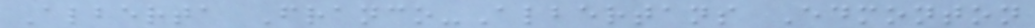Alberta Franco-Albertans Edmonton
